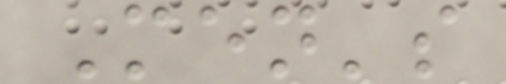Men's
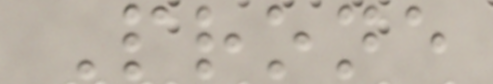Prone
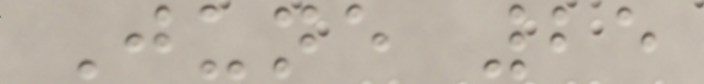June 25
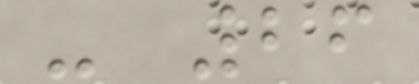- 26
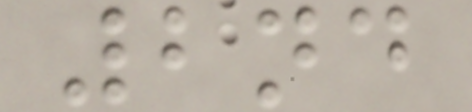2nd
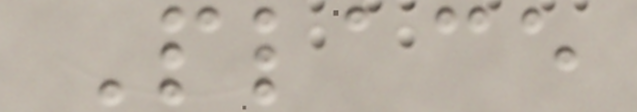Place
